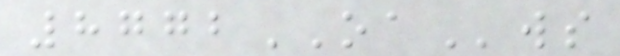8772OAws
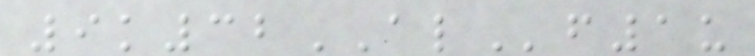9k32ALf1u
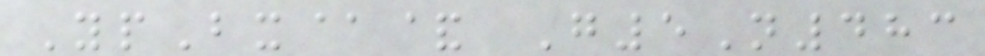YpBx@& G5N483
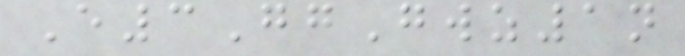E3GgGwz1n
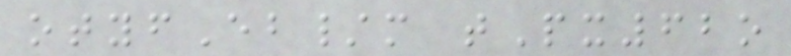otyfEb/m tPx62o
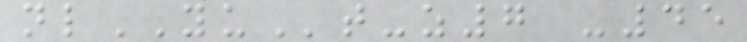nlYUt-z7 -45
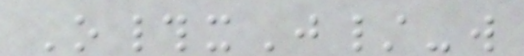O#xJ/-w
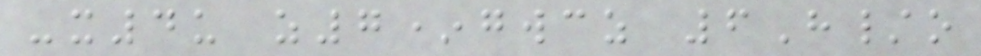-x4u z7*gwcz 6H/o
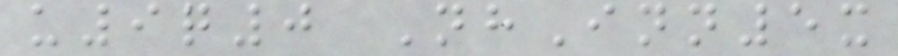u9q0 NhInn5x
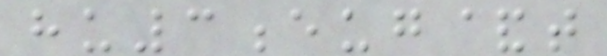hu3eug&t
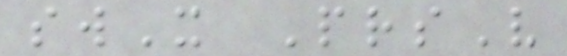swX PrsV
